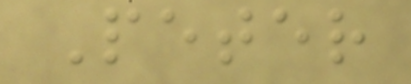Peter
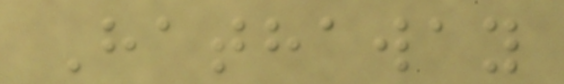Hathaway
